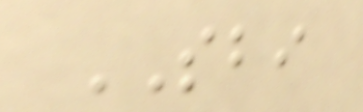SBI
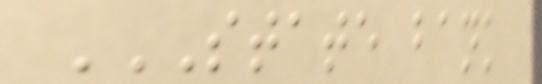STATE BANK
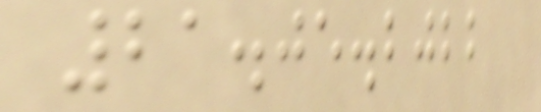21.05.2022
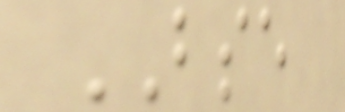BSE
